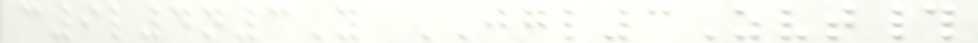c9l4n3Y JGL3Zvt#
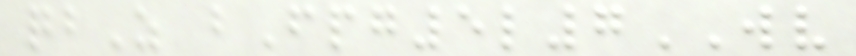qbZ bFpg5l7WV
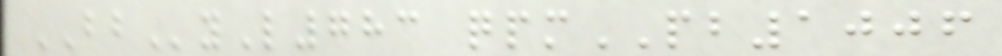BByL783 qpmPB1006
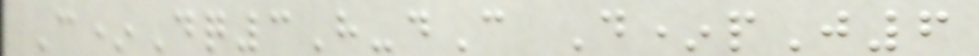C*Dq3H-dC D*pJ6
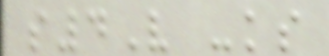s4V -ks
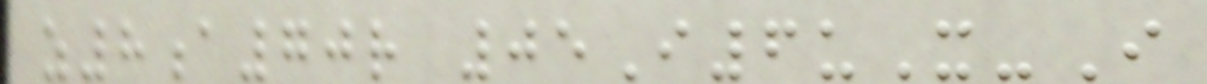z8a70r 05I6uX-I
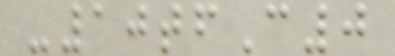-10tfC0
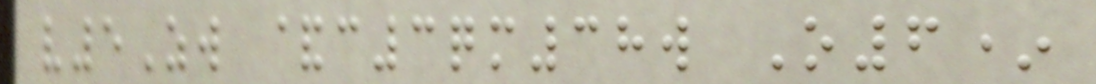v5Zw &c3qm38w O6*
